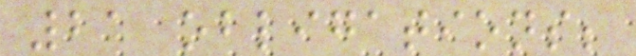21 obligations;
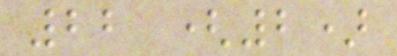22 (2)
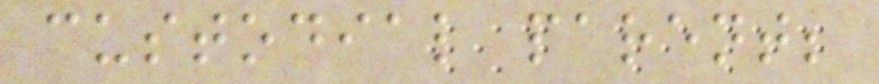custodial parent;
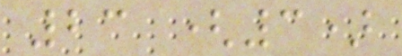23 (3)
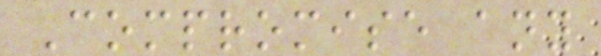Compromise any
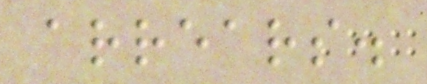arrears.
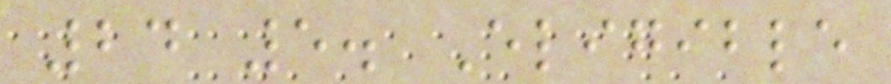24 5. Eligible
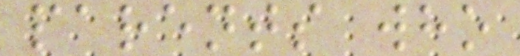parents who
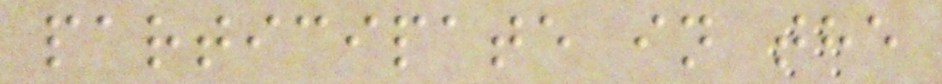participate in the
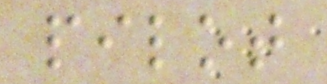pilot
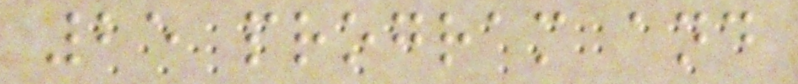25 program and
